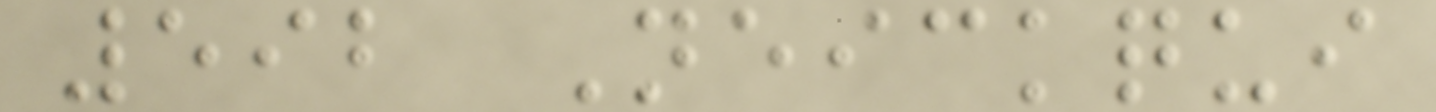592 Neickqui
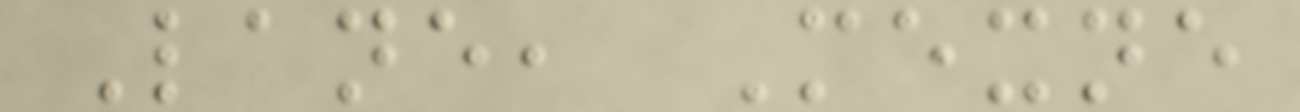Lane, Mexne
